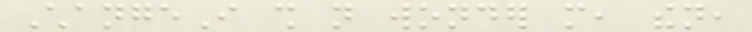ChangeI shall not wonder more, then,
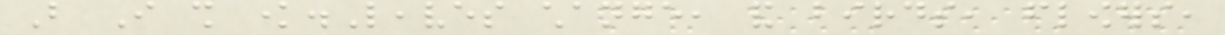But I shall know.Leaves change, and birds, flowers,
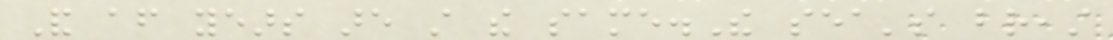And after years are still the same.The sea's breast
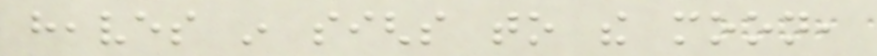heaves in sighs to the moon,
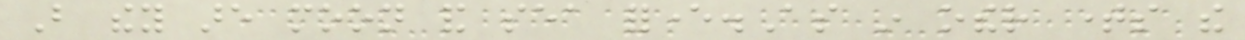But they are moon and sea forever.As in other times the
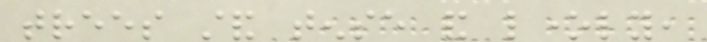trees stand tense and lonely,
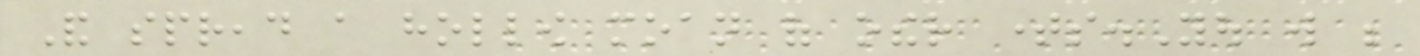And spread a hollow moan of other times.You will be
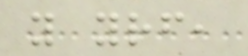you yourself,
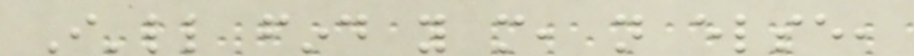I'll find you more, not else,
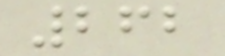262
